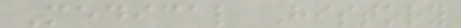Medical History
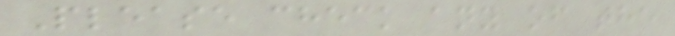Please check any of the
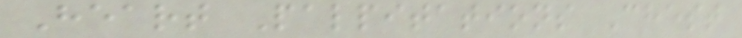Heart Palpitations Chest
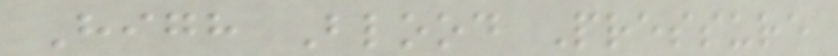High Blood Pressure
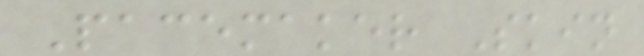Pacemaker Skin
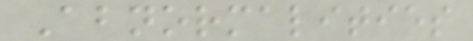Abnormalities
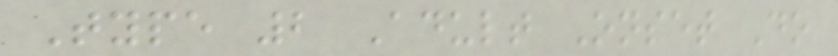Type 2 Adult Onset Do
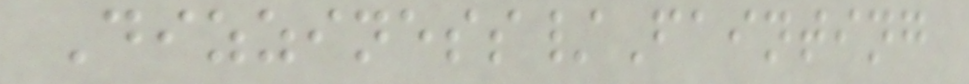Dizziness/Fainting
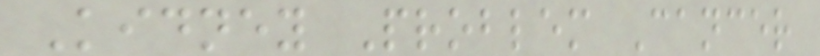Kidney Problem Cancer
